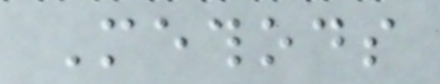Methods
